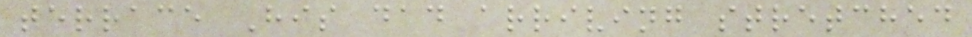terrace His dad arriving stretched
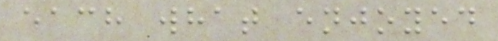each what enjoyed
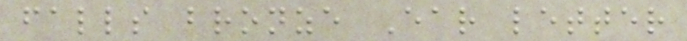falls bronze Ear letter
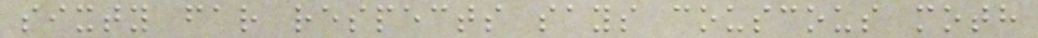sixty far respects says couscous moth
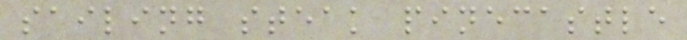sailing steak pinecastle
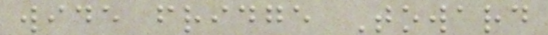wide fridge Toward
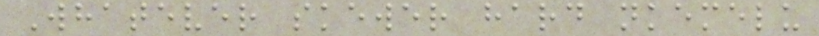Whatever skewer hard nkemelu
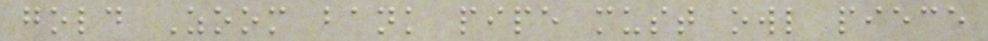gold Zoom bank pipe must owl piece
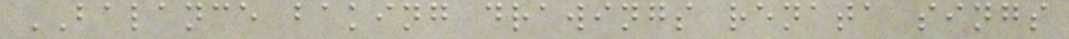BALANCE baking drawings renata sings
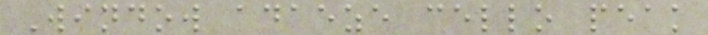Window adaeze cello peak
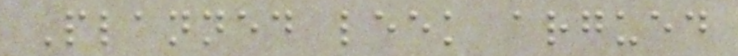Planned leek argued
